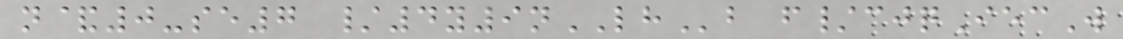n&0-se7 /4y9nLHb f/cjqIecW
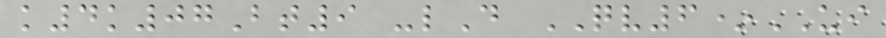k4k07Bt9 -lD QV6*UI
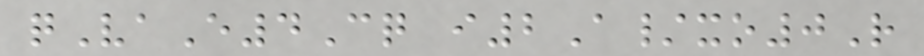qVaE4Cq i2A/xo0R
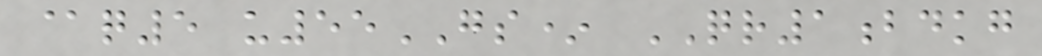@q5 u55GS* QR1bdkg
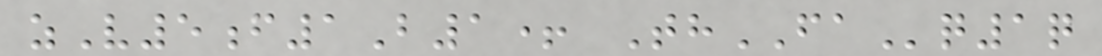zV5f1B1+ ThFAq1q
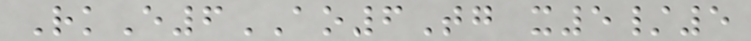RkE6AO6Tg x5/5
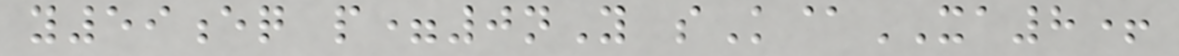y59eq p=0nY sK@XA8+
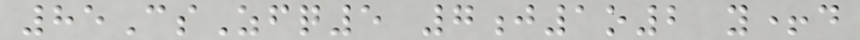85CsZfq5 7j1o2 y+d
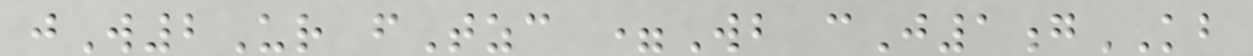jW2Ur fTzc =Wb cJ1gKB
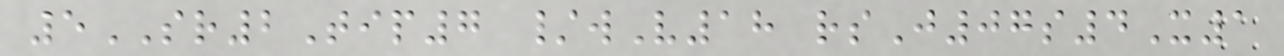5SR2Tip7 /wV18 rsJ07s4X1
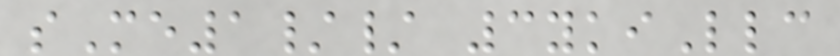sMe1// 3ykiLlc
